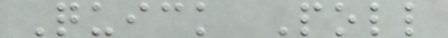Quick Poll
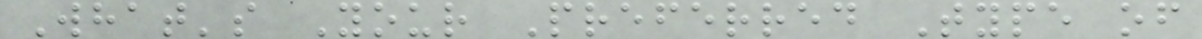What's Your Preferred Type of
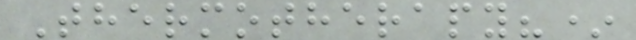Thermotherapy?*
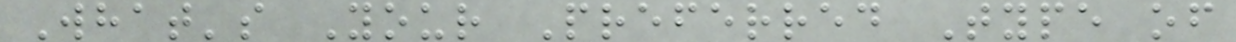What's Your Preferred Type of
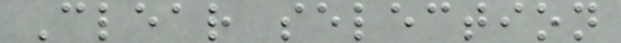Clear selection
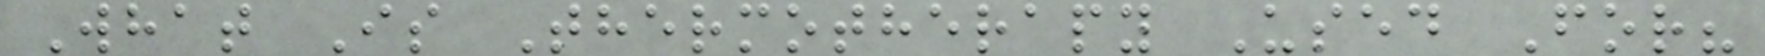What Is Thermotherapy Used For?
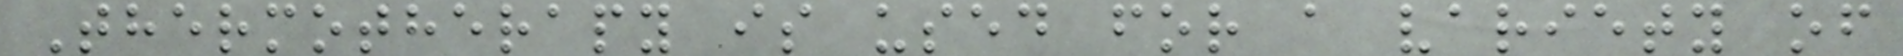Thermotherapy is used for a variety of
